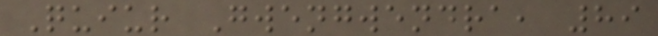Quiur Gwengwendra, 89
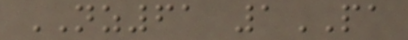NZ61 1PA
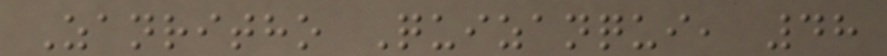Zanritho Quizanqui, 48
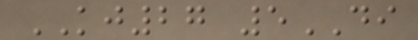KJ27 5DI
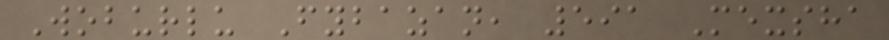Woburlu Fybazan, 591 Mexsha
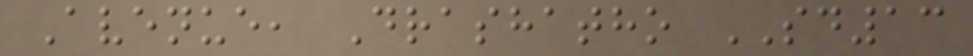Avenue, Drashatho SD13
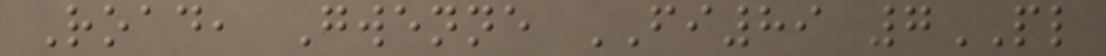Road, Gwenne FI89 7PL
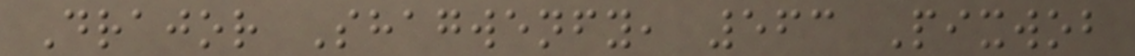Drajor Shagwenfy, 563 Pixwob
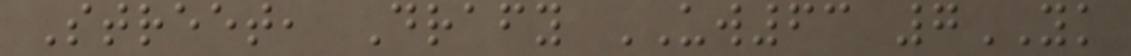Street, Drafy UW63 7YK
